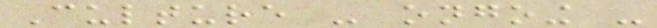Culture - ongoing -
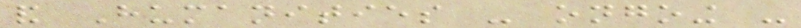and Humanities - ongoing -
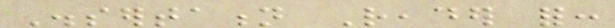Dissertation Reader for:
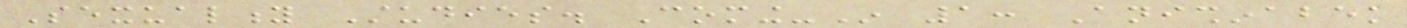Sexuality Studies. Coming-In 1: Anishinabek
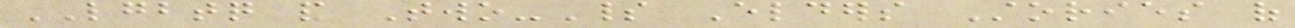LGBTQ and Two-Spirit Elders Stories of
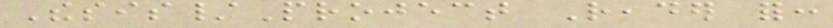Thesis/Project Reader for:
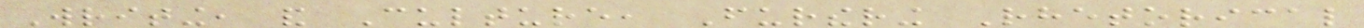Writing, and Culture, Furthering Rhetorical
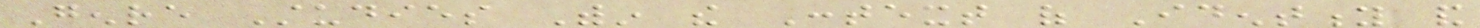Genre Studies Within the Context of Identity and
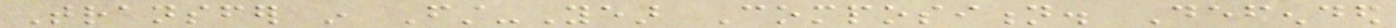Transfer in First-Year Composition. Defended
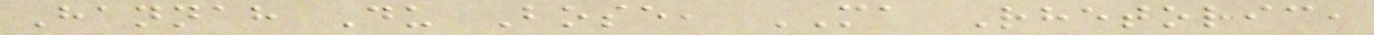Hannah Du Bose, MA Rhetoric,
